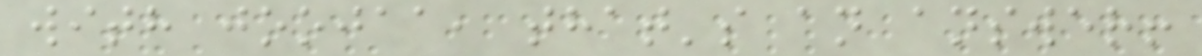with joojaa, that's an answer!
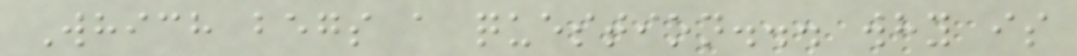Which begs a question... why is
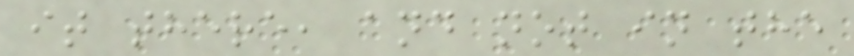it there, and not in the
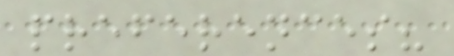preferences?
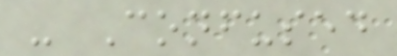- Confused
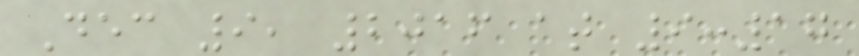Dec 9, 2016 at 9:17
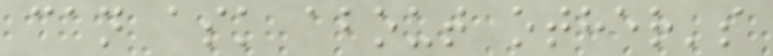can ask about other's
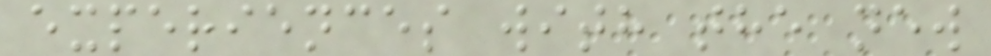experiences with the new
